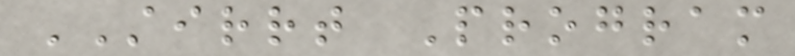STIRRT Program
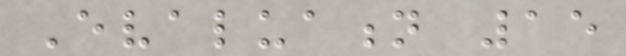Evaluation 15
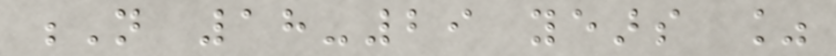N 18-29 years %
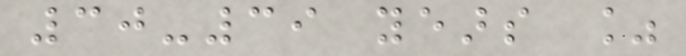30-39 years %
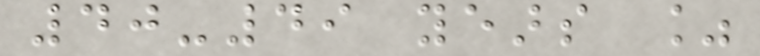40-49 years %
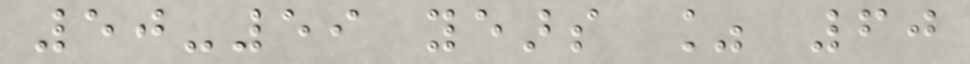50-59 years % 60
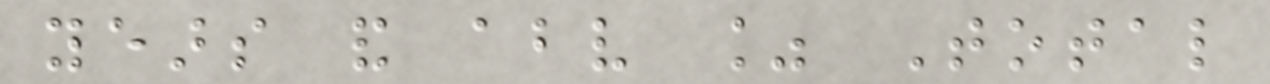years and above % Total
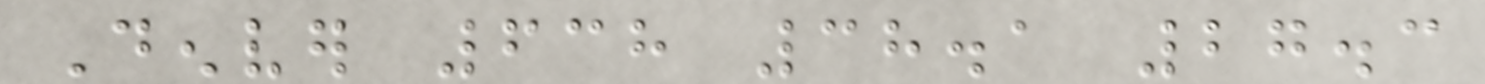Denver 638 38.1 27.3
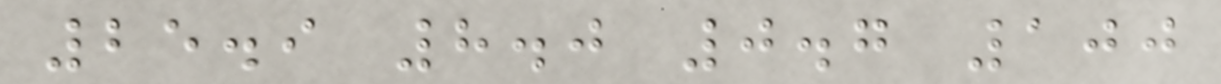25.9 8.0 0.7 100
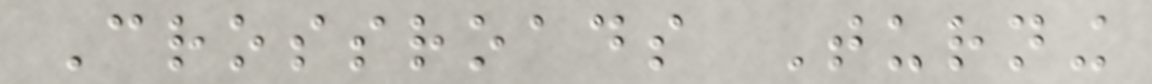Crossroads Turning
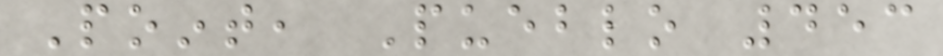Point, Pueblo 453
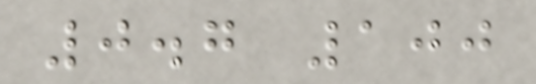0.7 100
